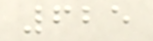625
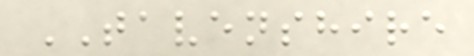TAVENSHIRE
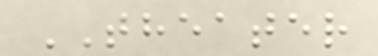THEATER
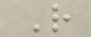R
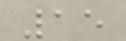15
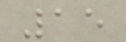15
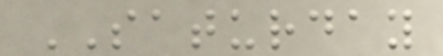SATURDAY
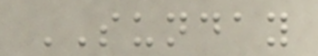SUNDAY
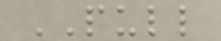PULL
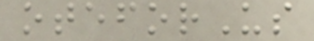oteforUs
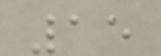15
